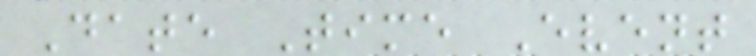Date Time Event
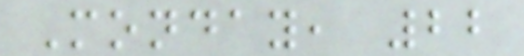Monday, 22
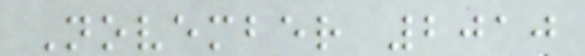November 2010
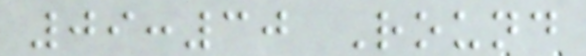09:30 Round
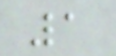1
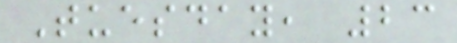Tuesday, 23
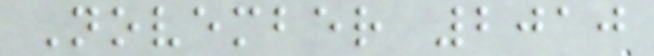November 2010
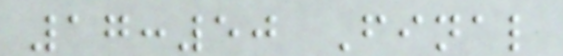17:50 Final
